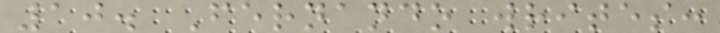10. Fernando writes:
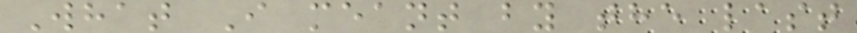What I meant by the last
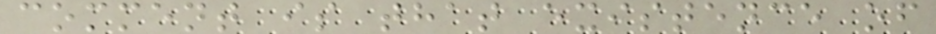comment is that existence of
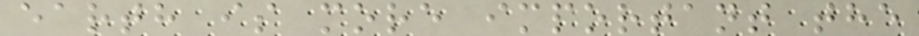earth is more important the
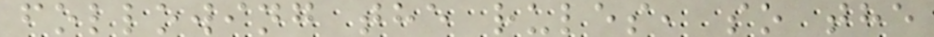following the rules, so the
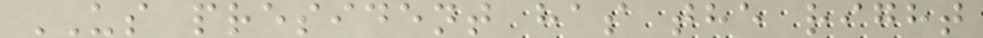US president has the right
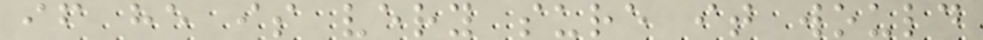if he is very sure it would
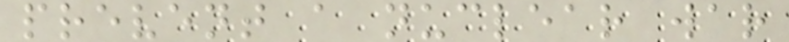prevent a nuclear war
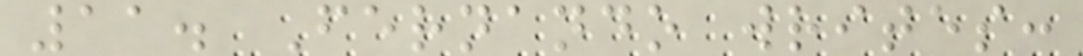11. Fernando writes:
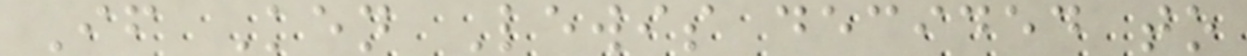If Ken Lewis decided to
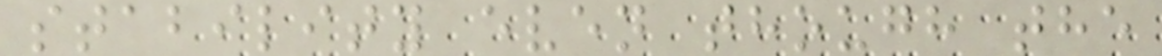stability even though the
